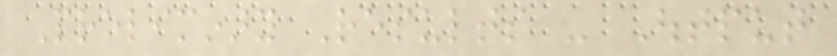Preliminary Results - Output
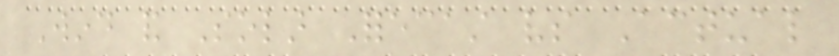Wind and Solar Forecast vs Actual
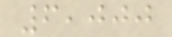6,000
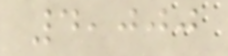4,000
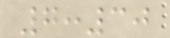7:30
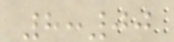8:00
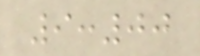9:00
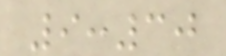9:30
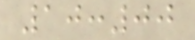10:00
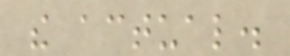the actual.
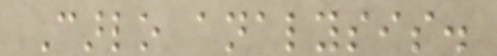Carlo analysis.
